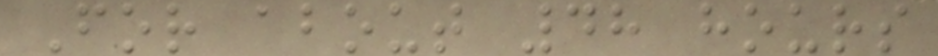For about 48 hours
